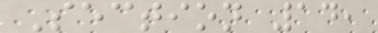Section 14,
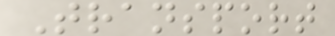Transport
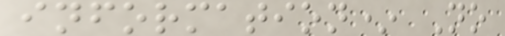information* No
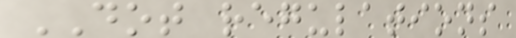DOT regulations
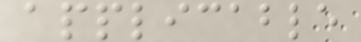applicable
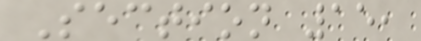Section 15,
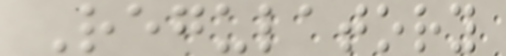Regulatory
